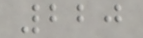220
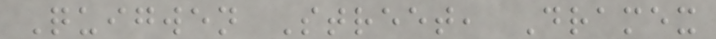Quigwen Street, Dramex
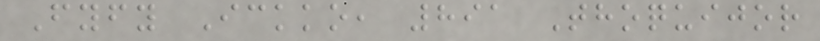Fyfy Ickko, 891 Thoquijor
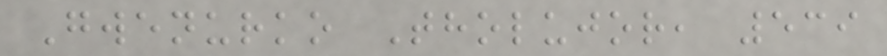Gwenurko Tholujor, 539
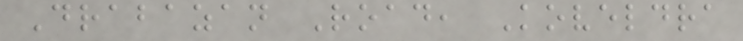Drabazan Road, Koveldra
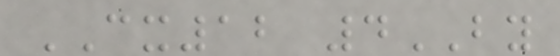CX12 4BY
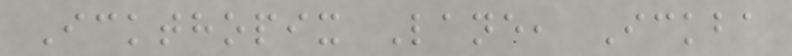Ickthopix Lane, Ickba
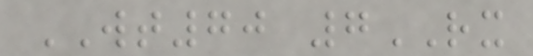WT70 7RX
